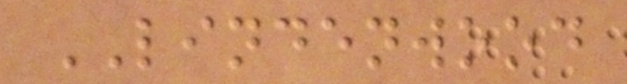LINDENWOOD
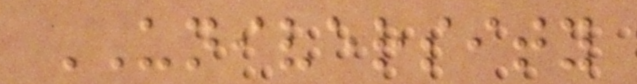UNIVERSITY
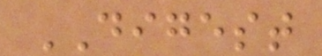DIGEST
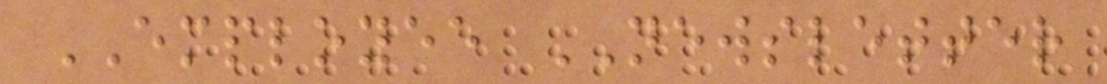EMPLOYEE NEWSLETTER
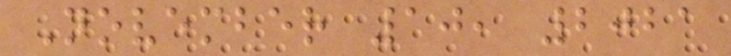November 10, 2021
